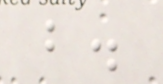b.
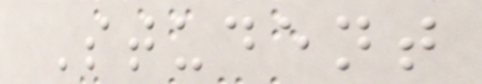Student
